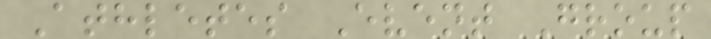Athletes Event Group
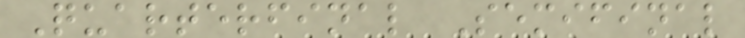Quarterfinal Semifinal
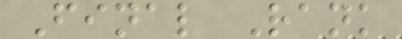Final Rank
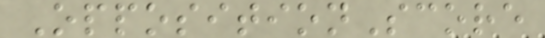OppositionScore
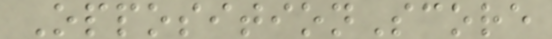OppositionScore
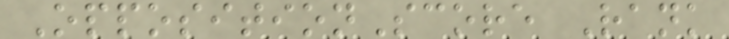OppositionScore Rank
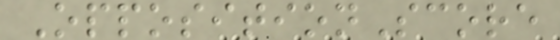OppositionScore
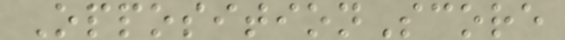OppositionScore
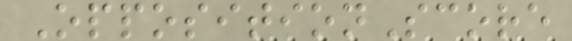OppositionScore
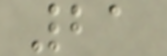21
